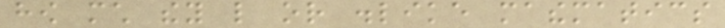how much they like or dislike mathematics
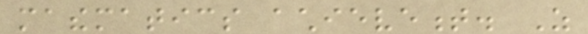mathematics achievement. As
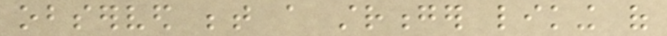observed between a stronger liking of
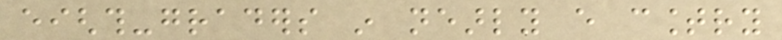eighth-graders in nearly every country
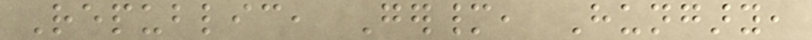Republic, Germany, Hungary,
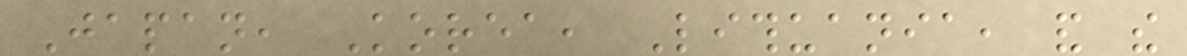Japan, Korea, Lithuania, and the
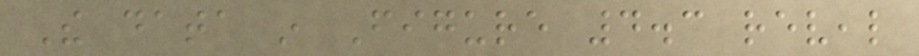The data in Figure 4.3 reveal
